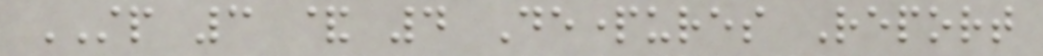STP 3 & 4 Departures Report
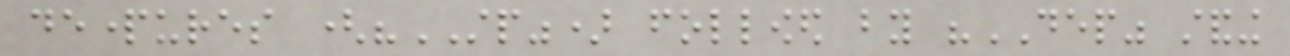departures ("STP") followed by "DEP" standing
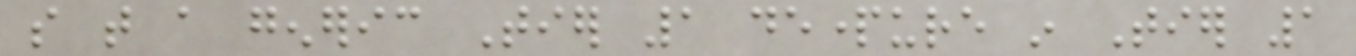so that a generic Tier 1 departure in Tier 1
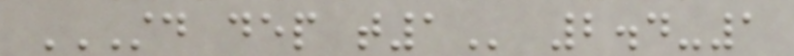STD DEP T1 2.4-1
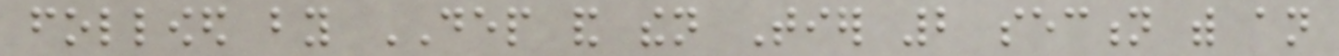followed by DEP and then Tier 2 section with an
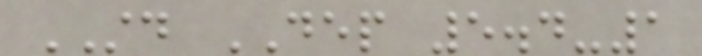STD DEP 5.4-1
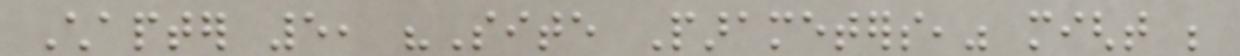Chapter 5, "Site Parameters," might be
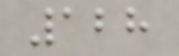128
